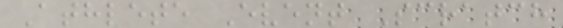Athlete Event Scratch
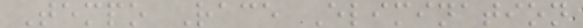Tempo Race Elimination
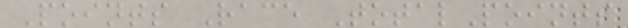Points Race TotalPoints
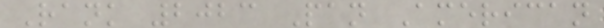Rank 2023 Pan American
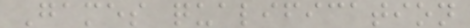Games qualification
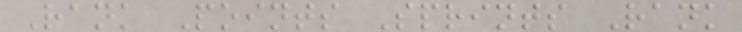Rank Points Sprints Rank
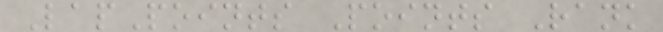LapPoints Points Rank
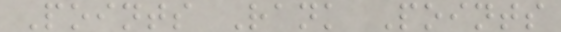Points Rank Points
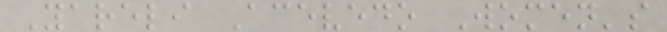Yareli Acevedo Women's
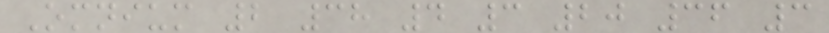Omnium 2 38 4 3 20 36 3
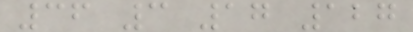36 3 17 127
